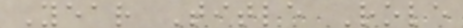Year Title Role
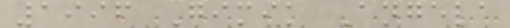1996 Gimik Angela
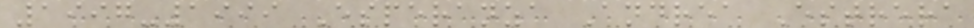1997-1999 Esperanza Andrea Estrera
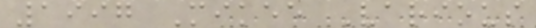1997 Mikee Various
